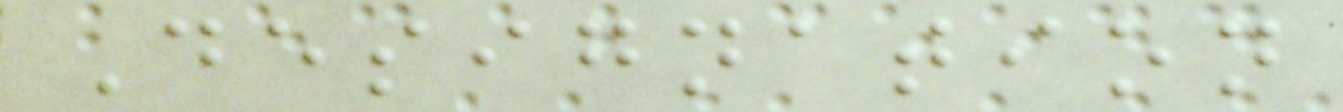Designation
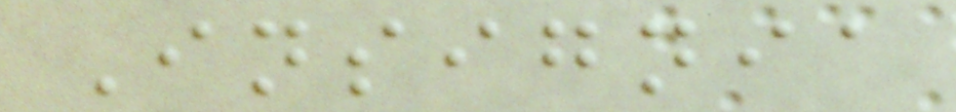Insignia
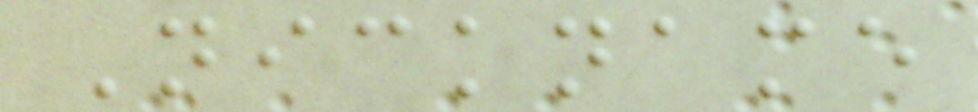Nickname
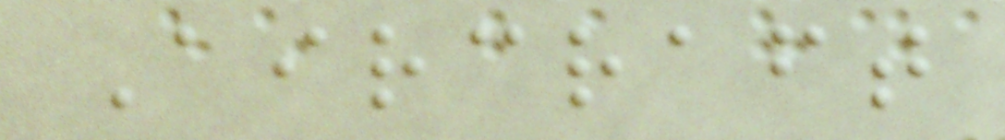Aircraft
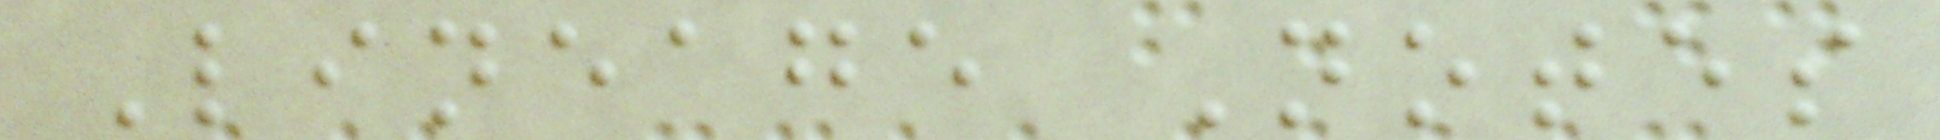Lineage Notes
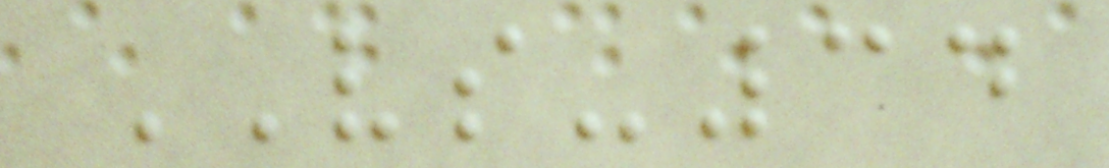VS-34
